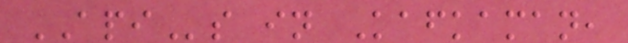APIs in Kafkaman,
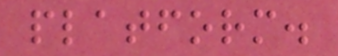platform.
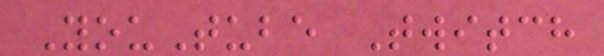YouTube Twitch
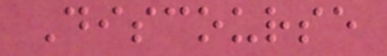Discourse
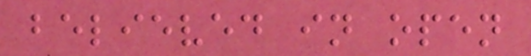believed in open
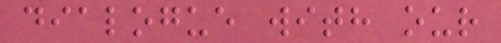dialogue with our
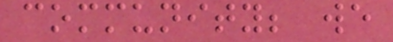community; we
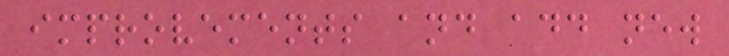improvements and add new
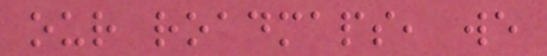our roadmaps, we
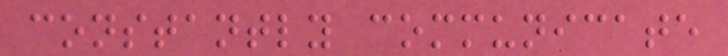constantly communicate
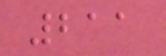211
